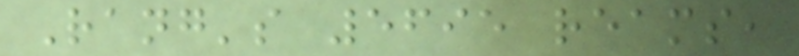Rang's 5695 reams,
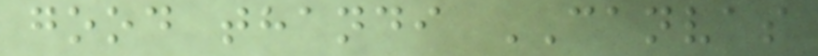good thandi CANVAS
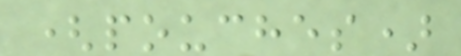(pouches)
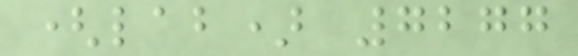(lab) 7277
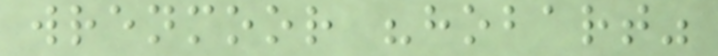wrenmoor "hobart"
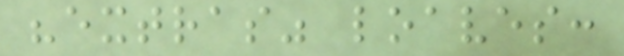"extras" loaves:
